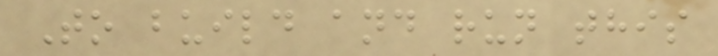To build and run this
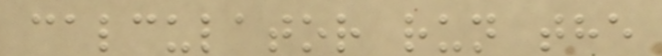calculator run the
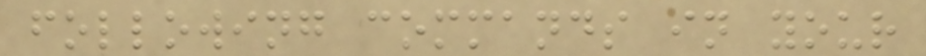following commands in your
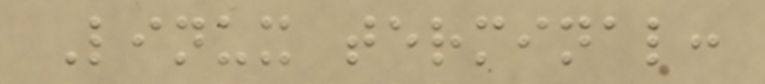Linux terminal:
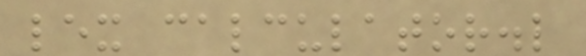lex calculator.l
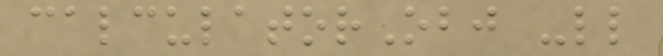calculatorObj -ll
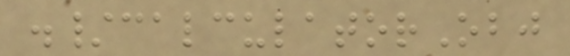./calculatorObj
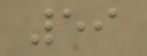59
